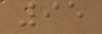95
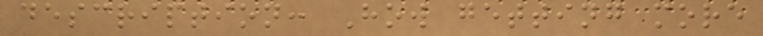description: How getting more
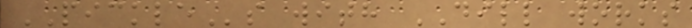PICKLEs with DILL works
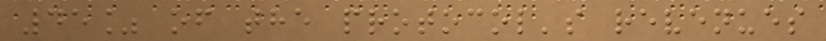45% of the protocol's revenues
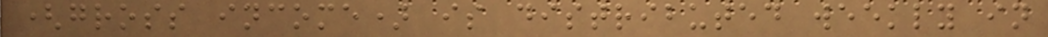(gross income) is distributed weekly in
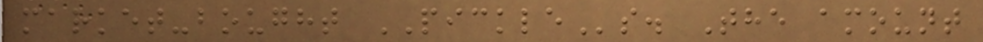market-bought PICKLEs. The amount
